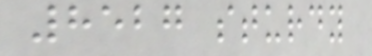8527 sturdy
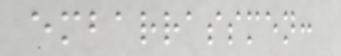embarrassmen:
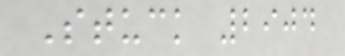Stuck 2904
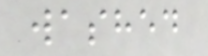washed
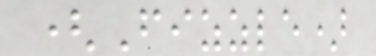(Fizzle)
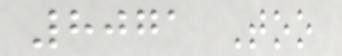8071 Too
